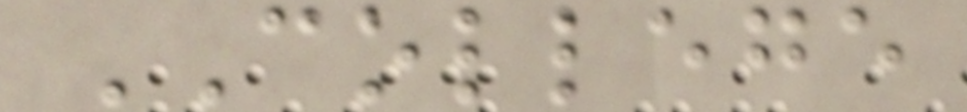COLLEGE
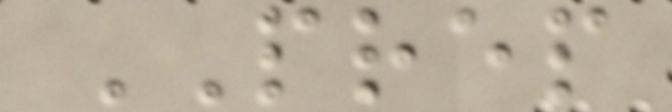PREP
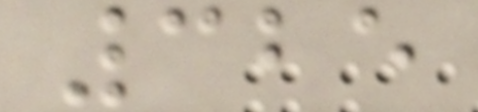325
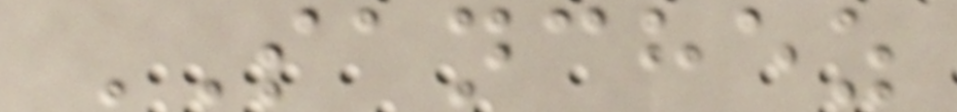SANCHEZ
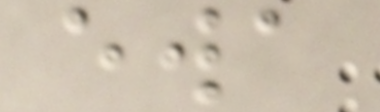ewa
